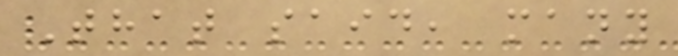That said, many
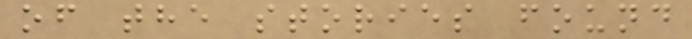of the stories found
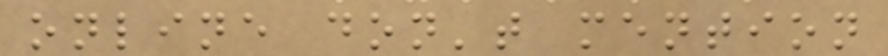online don't mention
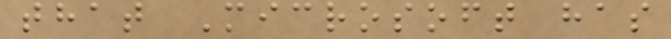that Microsoft has
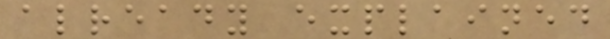already explained
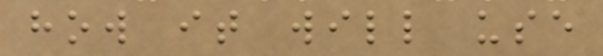how it will use
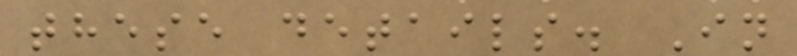these details. In
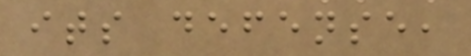its defense,
